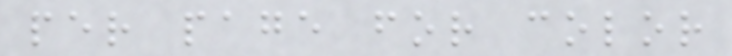per page for color
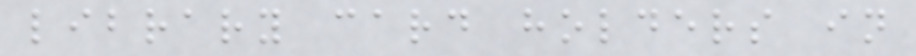library card holders in
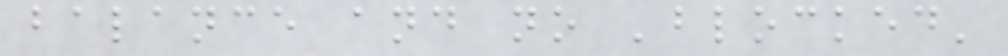balance and no 'blocked'
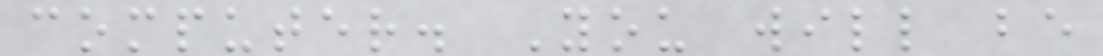computer. You will be
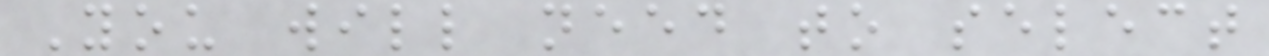You will need to select
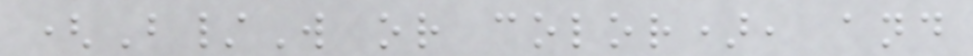(B/W or color), and
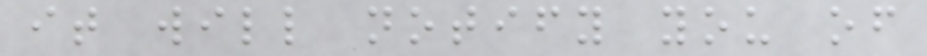it will notify you of
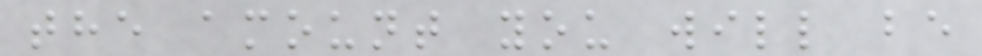the amount you will be
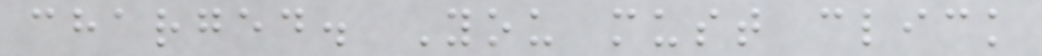charged. You must click
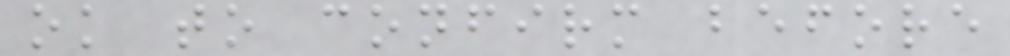ok to confirm before
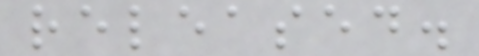released.
